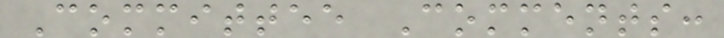Committee Comments:
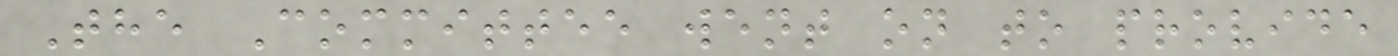The Committee went on to provide
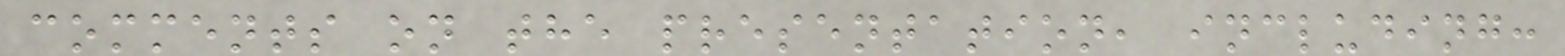comments on the presentation, including:
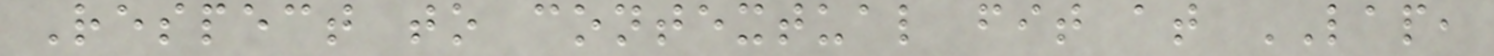Respect to contextual fit at LAP,
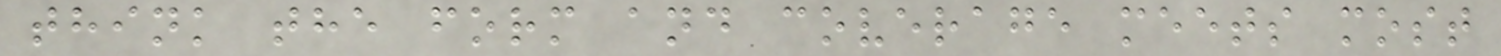think the form and coverage meets most
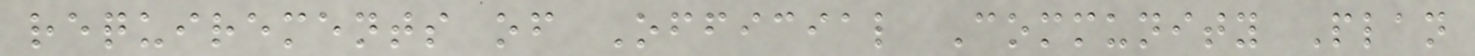requirements of Official Community Plan
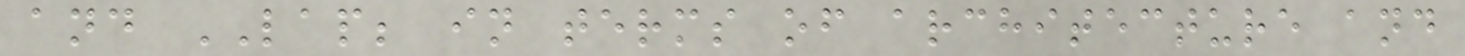and LAP; in terms of architecture and
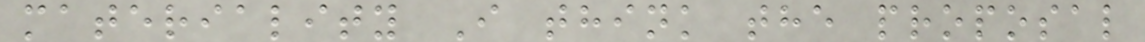materiality I think the proposal
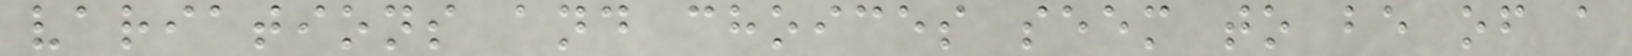variations and choices seem to be of a
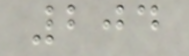204
